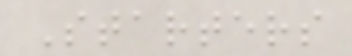Starters
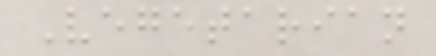Vegetarian
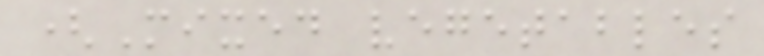(Mixed vegetables
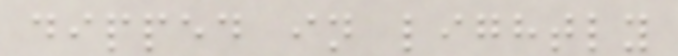dipped in lightly
